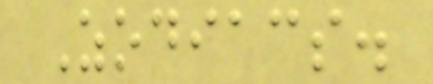Zodiacs.
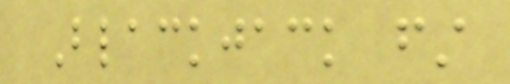Blackjack first
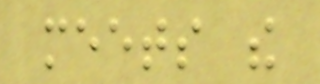meets the
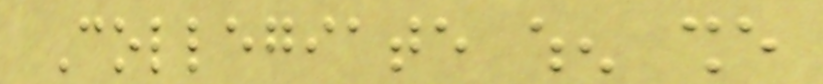Collegiate when she
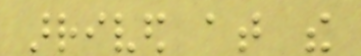arrived at the
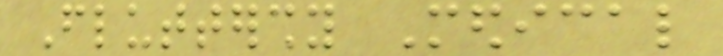Fluttershy Medical
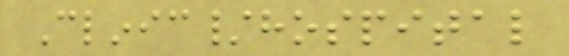Clinic/hospital
